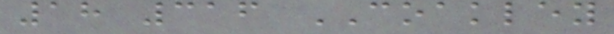18 316 COAKLEY
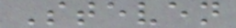Steven
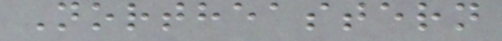Northeastern
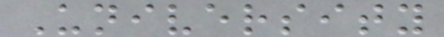University
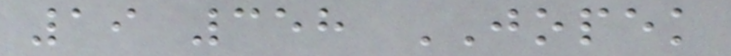19 358 JOPEK
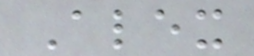Alex
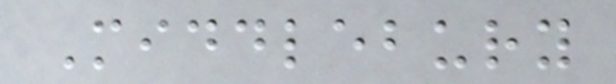Middlebury
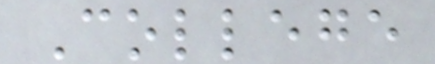College
